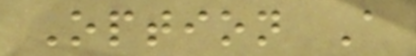Option A
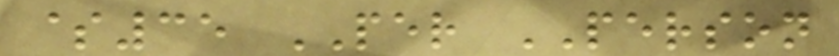$35 PER PERSON
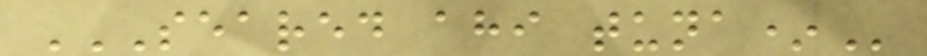SEARED AHI TUNA*
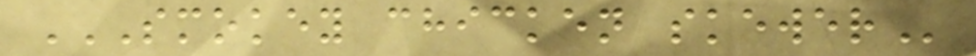SMOKEY CHICKEN SKEWER
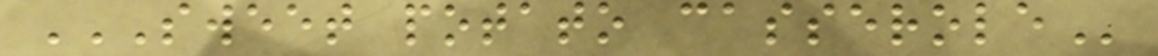SWEET POTATO CASSEROLE
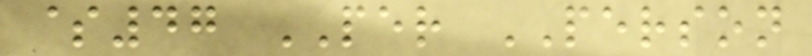$47 PER PERSON
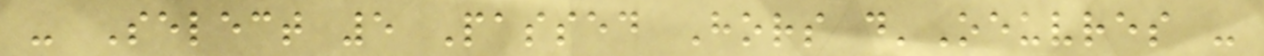- Select 5 Passed Hors d'Oeuvres -
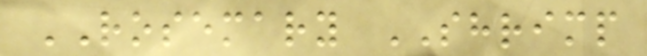ROSEMARY SHRIMP
